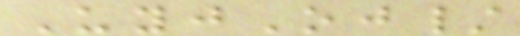UyjOj/
